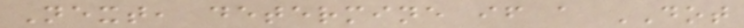Next, determine if a DOT
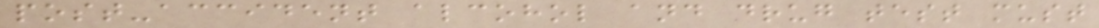post-accident alcohol and drug test must
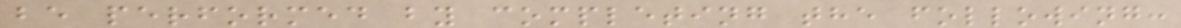be performed by completing the following:
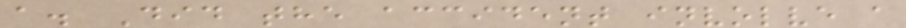a. Did the accident involve a
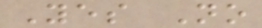Yes No
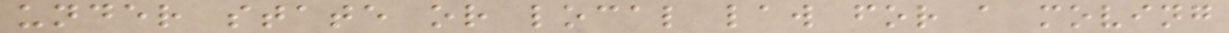under state or local law for a moving
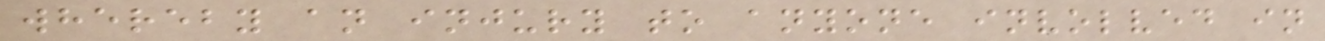whereby an injury to anyone involved in
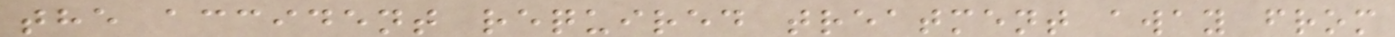the accident required treatment away from
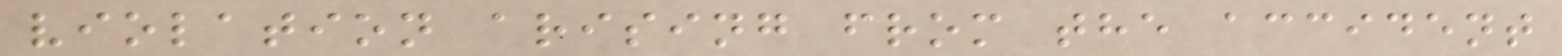violation arising from the accident
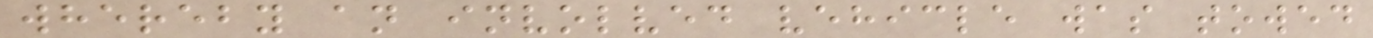whereby an involved vehicle was towed
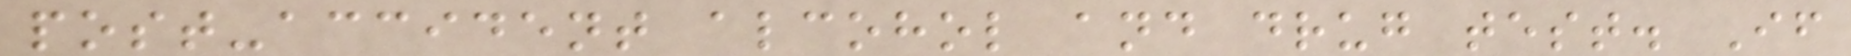post-accident alcohol and drug test. If
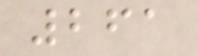261
